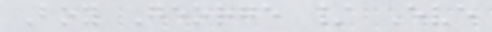Boy George / Eve
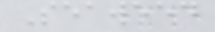Seaweed
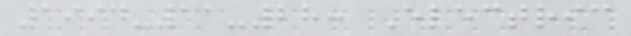1994-11-28: Electric
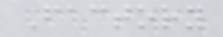Factory
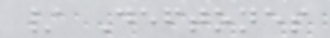/ Deftones
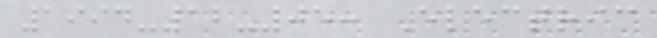1994-12-05: Electric
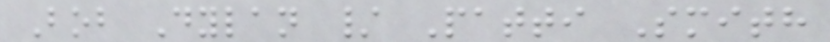Bob Dylan / Patti Smith
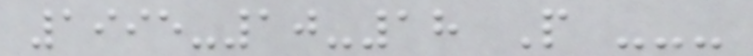1995-10-18 P ---
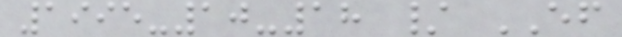1995-10-18 / EF
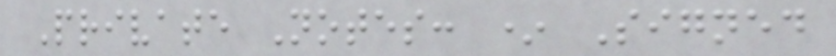Private Notes: * Signed
